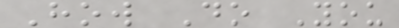How Do You
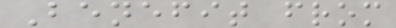Benefit from
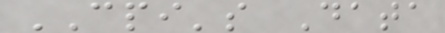CPI's Data
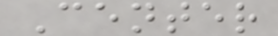Center
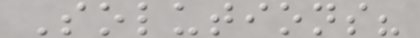Solutions?
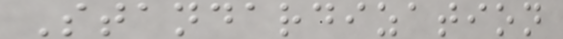Standardization
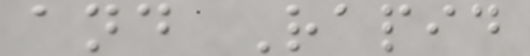and Rapid
